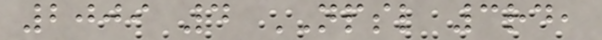2009 4 NPSL 3rd,
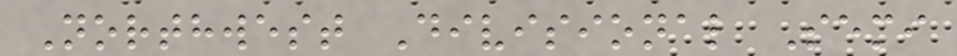Northwest Divisional Semi
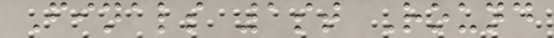Finals 1st Round
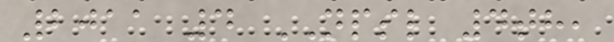2011 4 NPSL 4th,
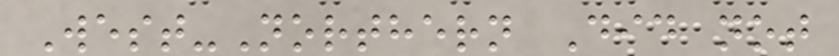West-Northern Did not
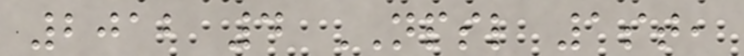2012 4 NPSL 1st,
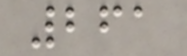261
